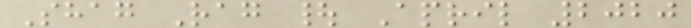Shag Rag | April 2020
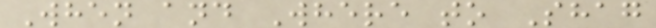When and Where to Shag
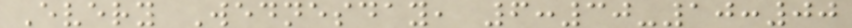Every Wednesday, 6:30-10:00
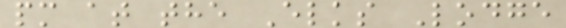pm at the Elks Lodge
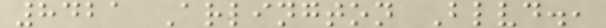8421 Arlington Blvd.,
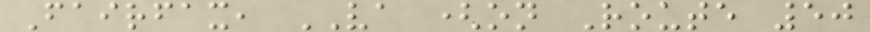Fairfax, VA (on Route 50
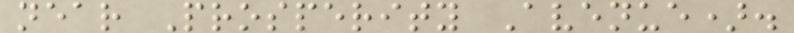near Prosperity Avenue).
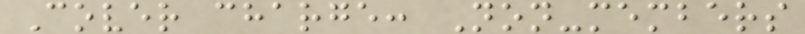Cover charge: Non-members
